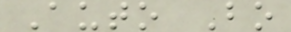Auto Bo
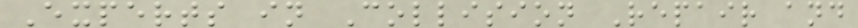Experts in Collision Repair and
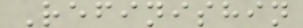Refinishin
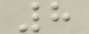8
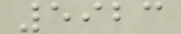5923
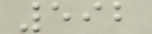592
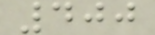400
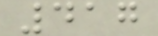417
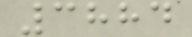3884
